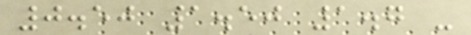0.50 1.50 1.7 -
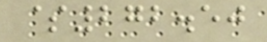$272.50
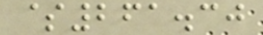$261.30
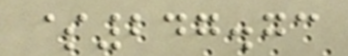$247.73
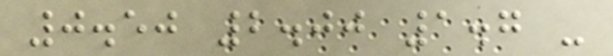0.50 2.00 1.7 -
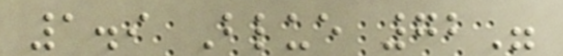1.9 Blue 72"
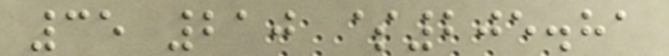35 210 $205.81
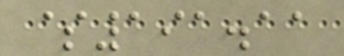$191.11
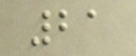21
